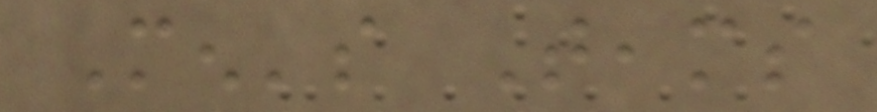Men's Teams
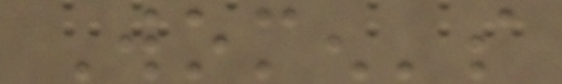Women's
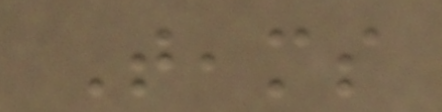Teams
